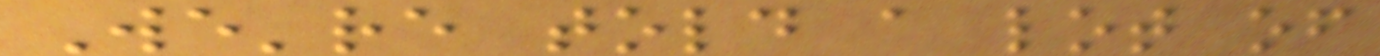We're told a lot of
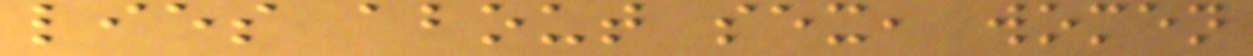lies about sex, women
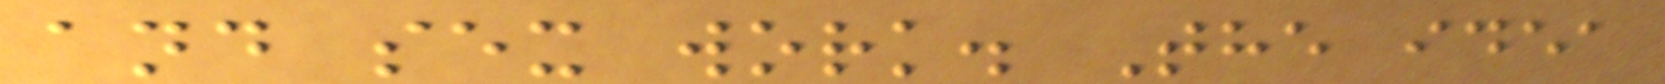and sex work. The idea
